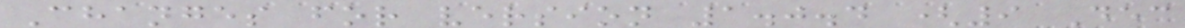Changes for version 1.0.4 (9 Dec
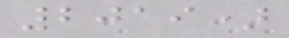2019)
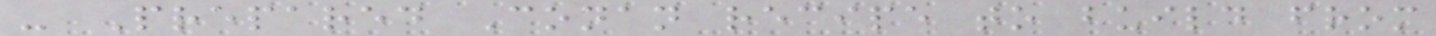- Prepared Conan recipe to build from
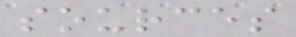sources
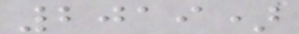2019)
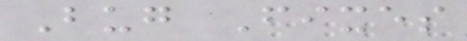Bug Fixes
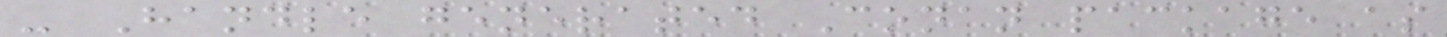- Handle generated Conan package as
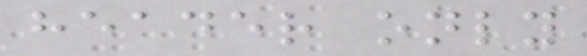header only
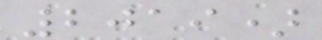2019)
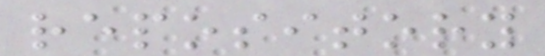repository
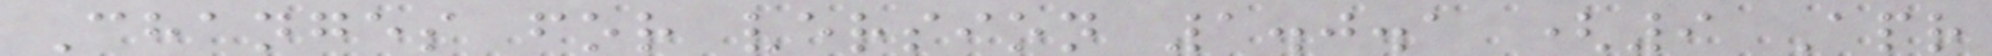Changes for version 1.0.1 (9 Apr
